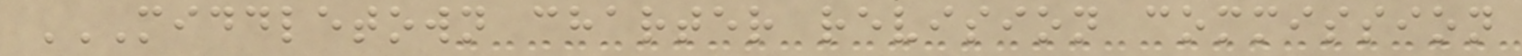MIDDLETOWN CHARTER REVISION COMMISSION
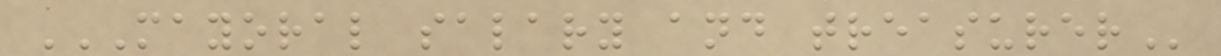MAYORAL SALARY AND TREASURER
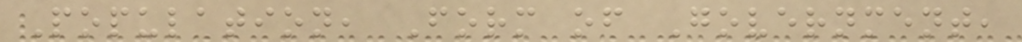Population, Form of Government,
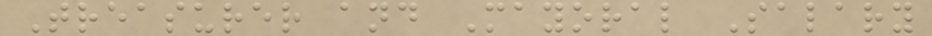Treasurer and Mayoral Salary
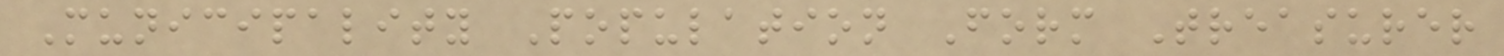Municipality Population Form Treasurer
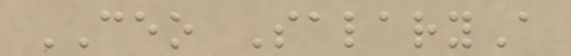CEO SalaryA
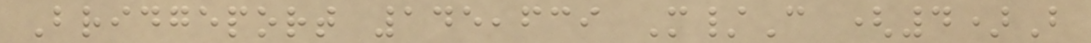Bridgeport 145,639 M/C (4)B
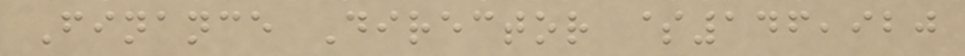Finance Director $146,920
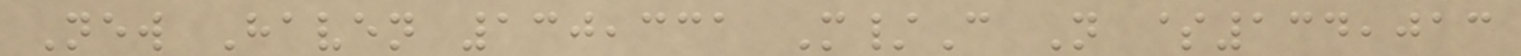New Haven 130,331 M/C N $134,013
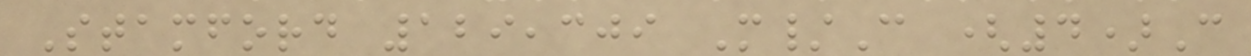Stamford 129,309 M/C (4)C
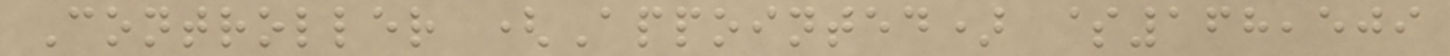Controller (Appointed) $168,509
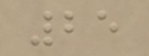25
